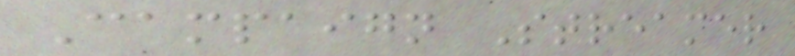Campaign Streamer
